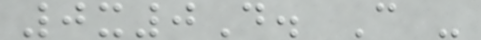0x0D. C -
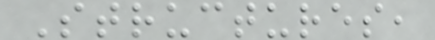Structures,
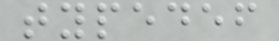typedef
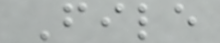File
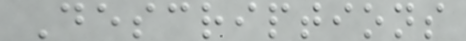Descriptions
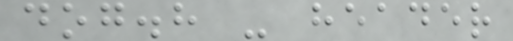dog.h - header
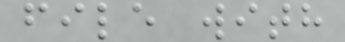file with
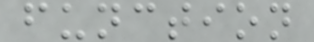function
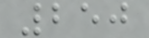250
